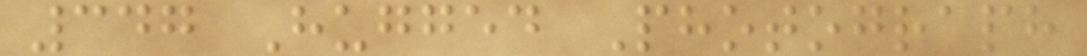347 Hugged Photograph
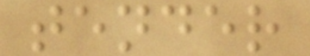tender
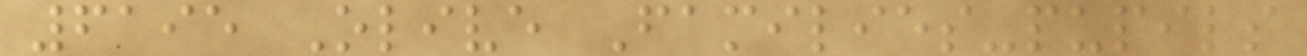6195 Olive Families-pupils
